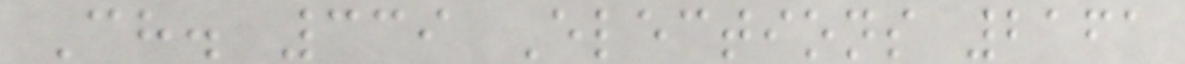Ch. 339 Elections 2161
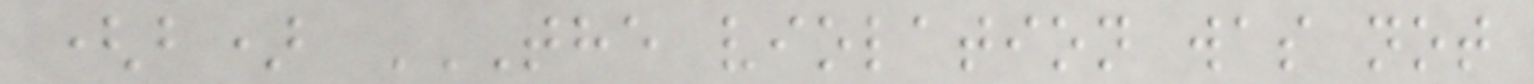(b) THE VIOLATION WAS NOT
